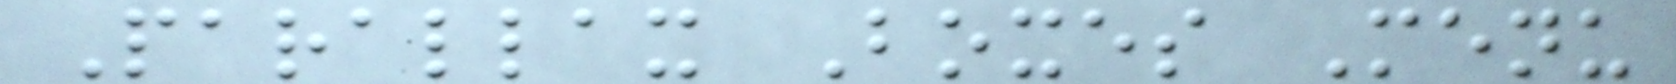Parallax Boxes Menu
